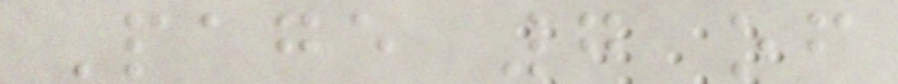Page 7 of
